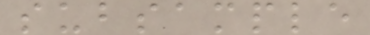subsample
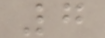7
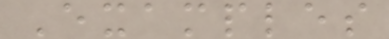Examples
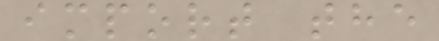import the
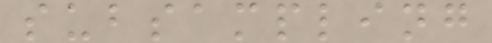subsampling
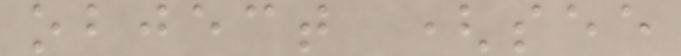object (see
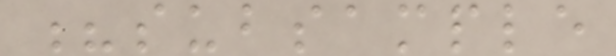?subsample
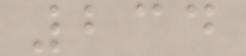234
